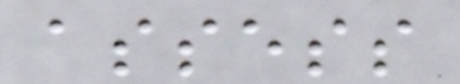assess
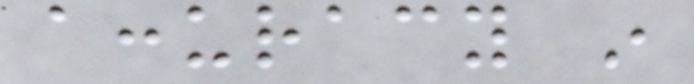accuracy in
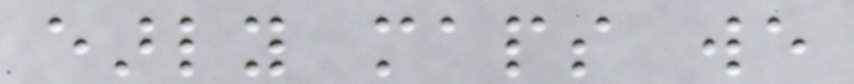early maps we
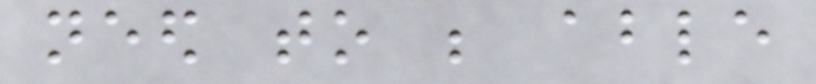need to be able
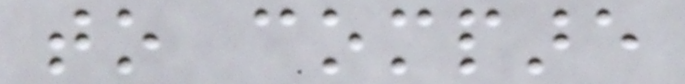to compare
